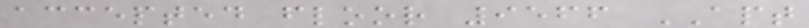accepted floor 9566 APT
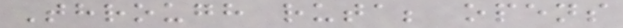Through ruta; opens
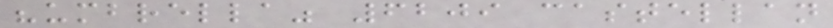"umbrella" 6209 castellan
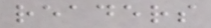readers
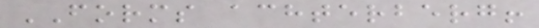FORMS achterberg!
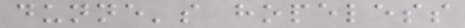dunne's hopeless
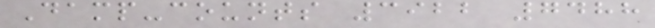Damp-counts 3922 7488
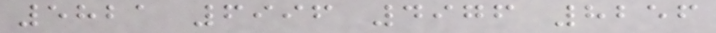5821 6996 4976 8256
